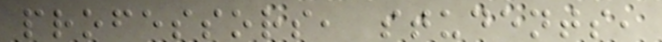professors, students,
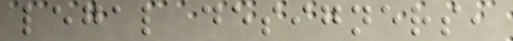legal designers,
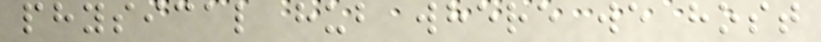physical hub where we host
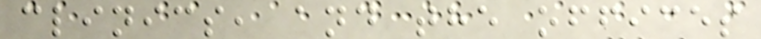clinics, and the offices
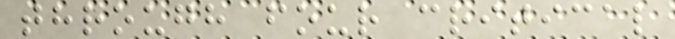through four critical
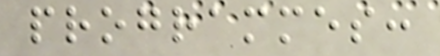programmes:
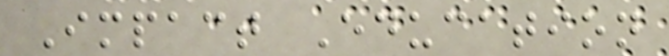Impact Education
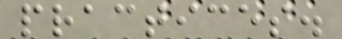practices.
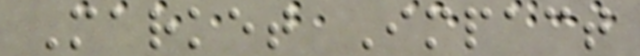Market Impact
